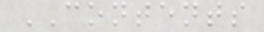CONTENTS
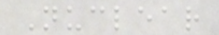Nuclear
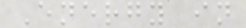Energy in
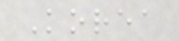Korea
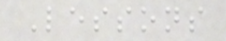Lessons
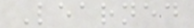Learned
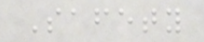Safety
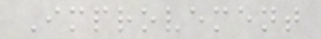Improvement
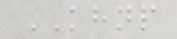KHNP
